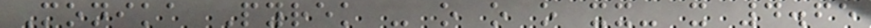Monika Pyrek - o o o xx- x 4.65
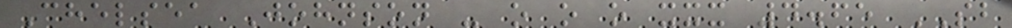Chelsea Johnson - o o o xxx 4.65 SB
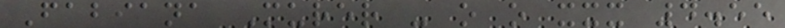Fabiana Murer - o o xxx 4.55
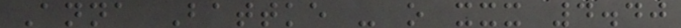Anna Battke - o xxx 4.40
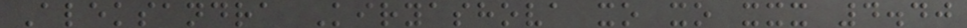Aleksandra Kiryashova xo xo xxx 4.40
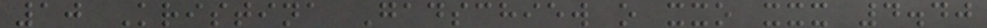10 Kristina Gadschiew o xxo xxx 4.40
